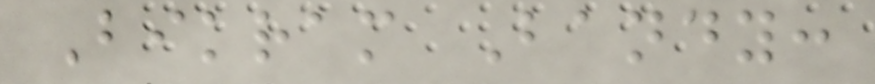Bikram Bandy:
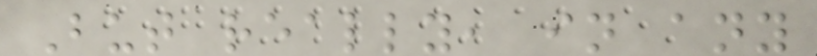But really, in any
